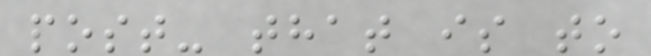post- that is to
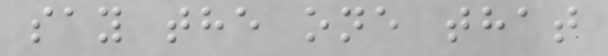say the one that
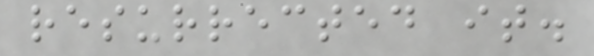resurrected it.
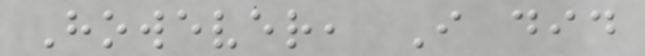However, I did
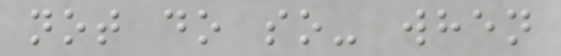not do so- when
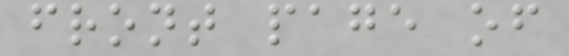front page of
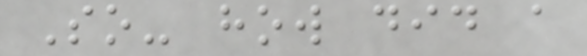So- how did a
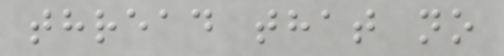thread that no
